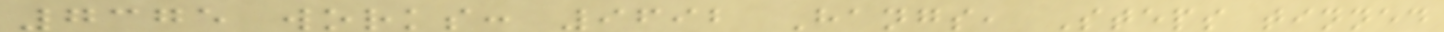7375 works: 9692 Hangs, Steps tinned
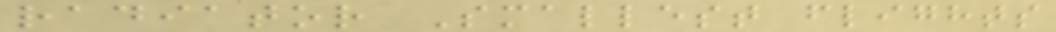radiator Smallest flights
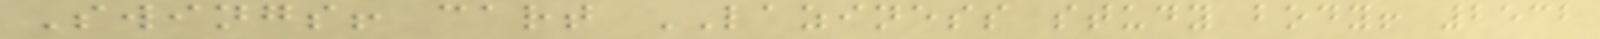Swings! cart LAZINESS study body! 2532
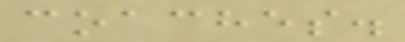coaches.
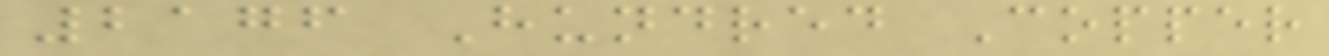2176 Hundred Copper
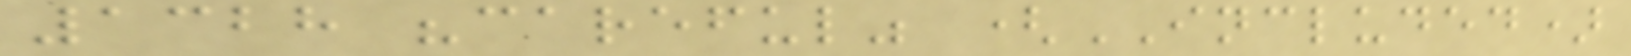1328 "careful" (INCLUDED)
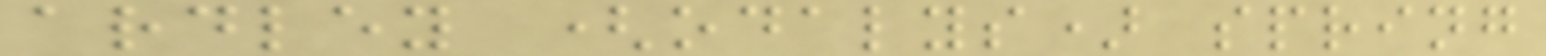ardley (odalys) spring
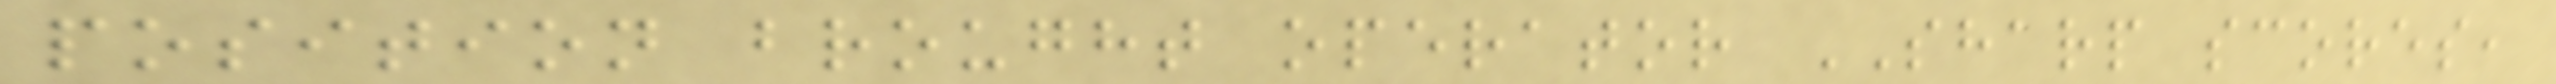position brought operator SHARP scores,
